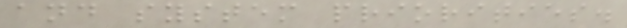and system priorities.
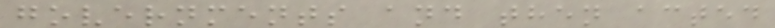governments and then acted
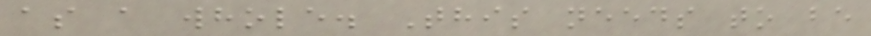as a whole. This needs to be
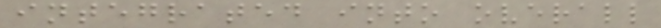integrated into overall
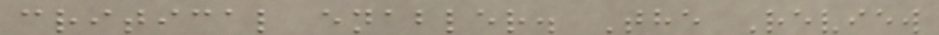critical enabler. The Review
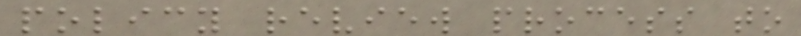policy review process to
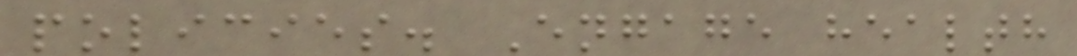policies. Engage health
